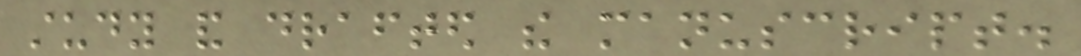study and drafted the manuscript.
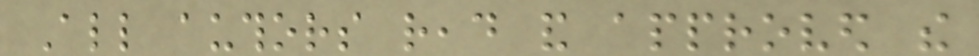All authors read and approved the
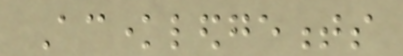Acknowledgements
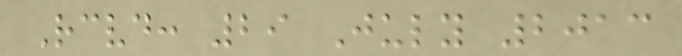Received: 29 July 2013
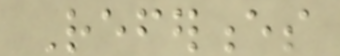References
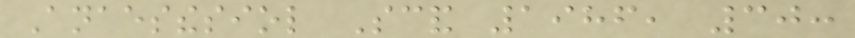Anaesthesiol Scand 1986, 30:
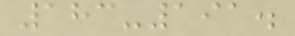183-191.
